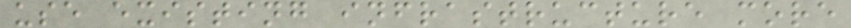use existing infrastructure more
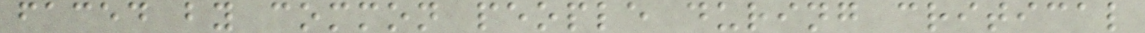faced by common people during critical
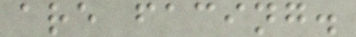are facing.
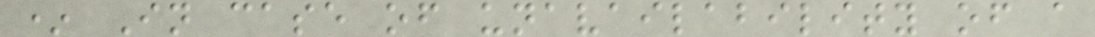* In case of unavailability of a
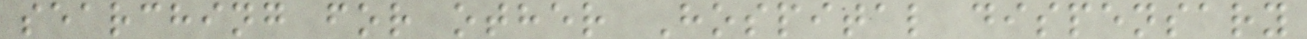searching for other Hospital dispensary
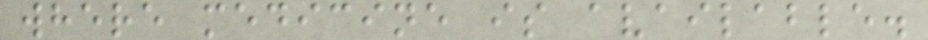where medicine is available.
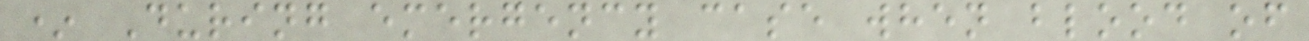* During emergency case when blood of
